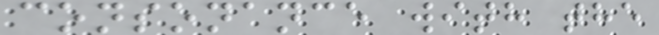consonance with the
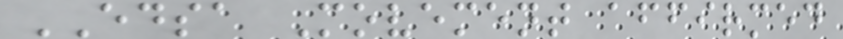EDSA Movement affirmed
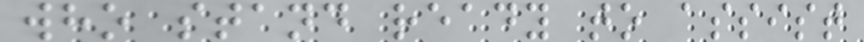who stand ready to assist
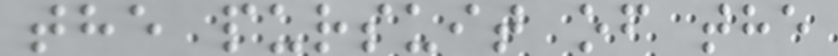the pursuit of the
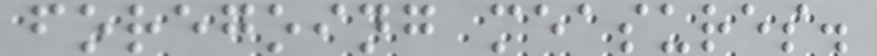foregoing measures.
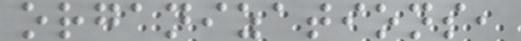organizations,
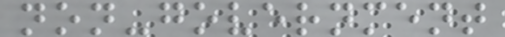non-government
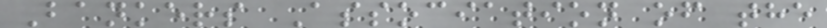Bankers Association of the
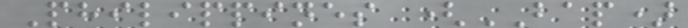Philippines (BAP)
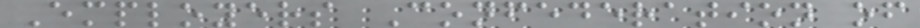Employers Confederation of
